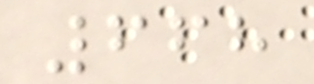668
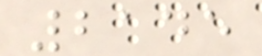2145
